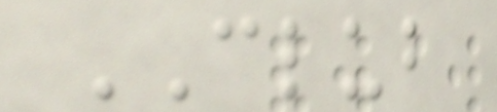CLUB
